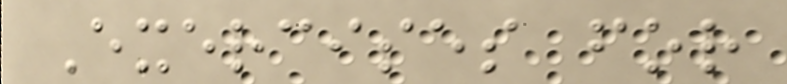Exercises for
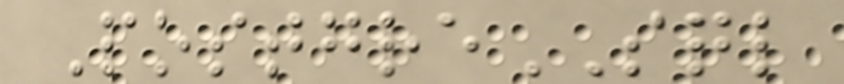PostgreSQL
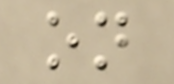on
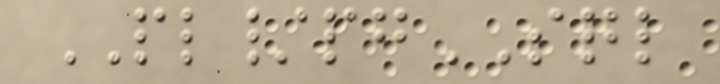PL/pgSQL
